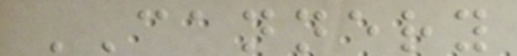CANNERY
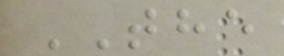THE
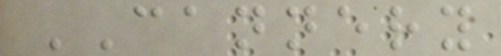CANNERY
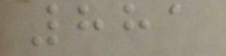881
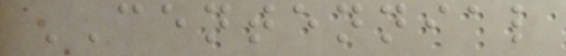CENTENNIAL
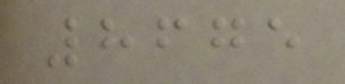8675
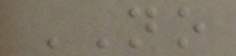NO
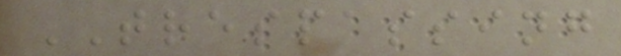TRESPASSING
